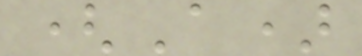(A)
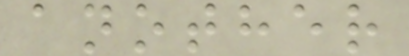another
